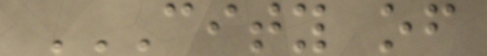CITY OF
